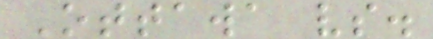Ottawa vs.
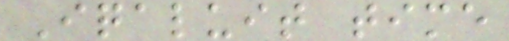Iqaluit time
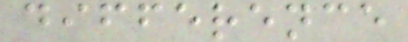difference
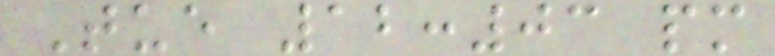Tue 12:03 pm
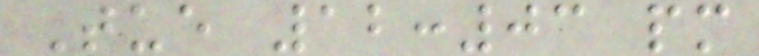Tue 12:03 pm
